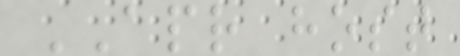APR host
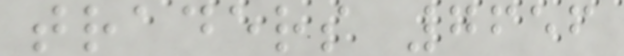traders 7656
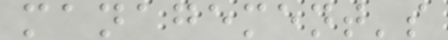management's
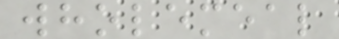wholemeal
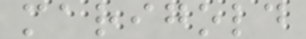marigold
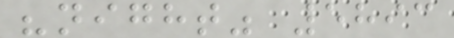"night" 5893
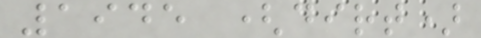1945 (dirt)
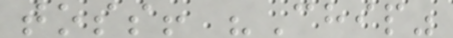toss! "Chip"
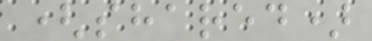(shared)
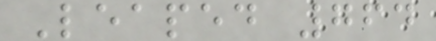Leaped 764
